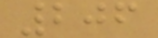206
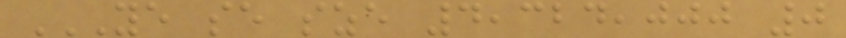YE SE SZE 4,324,000 0
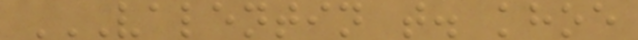VALENTIN T. KHOE
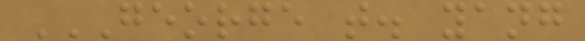GEORGE T. YANG
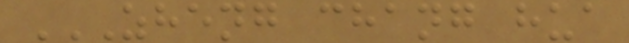ZHENG CHANG HUA
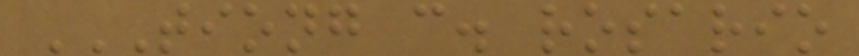TIONG C. ROSARIO
